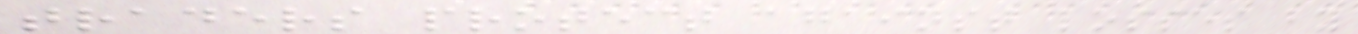traders protect against losses by
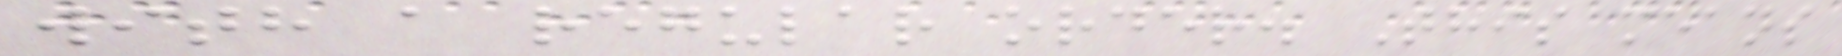with a regular order. This means
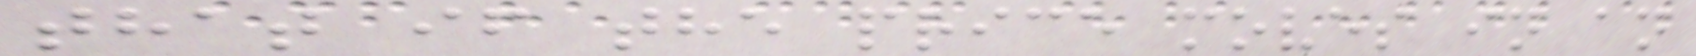that if the price moves in an
